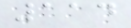114
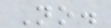No.
